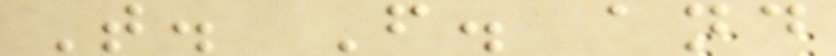T. F. and
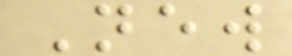New
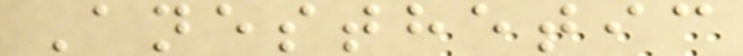Anesthetic
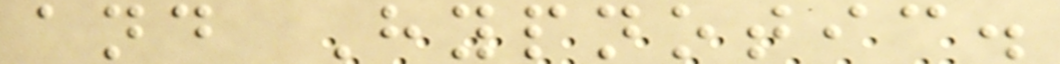and Hypnotic.
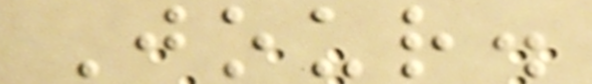Jour.
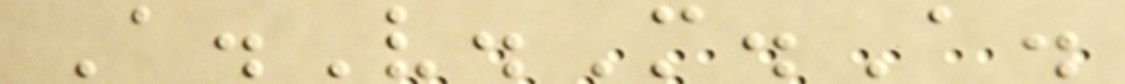A.V.M.A.
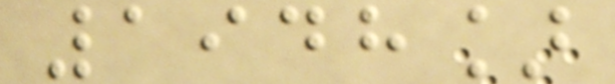1948]
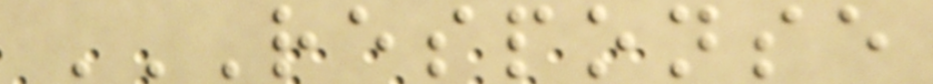RESPONSE
